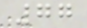77
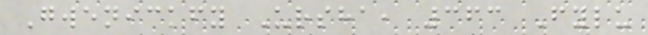Gwenickfy Ursha, 363 Fylu
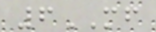6MF
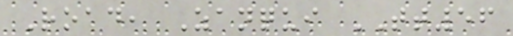Road, Zanqui TT56
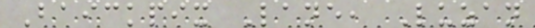Baickpix Lane, Luzan
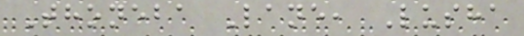Thoneba Lane, Lusha
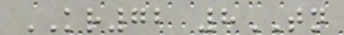KR72 8TN
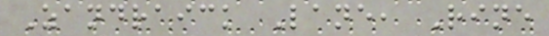Zandraick Lane, Rine
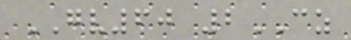GV60 2CZ
